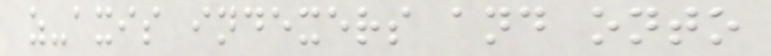z-axis indexers and onto
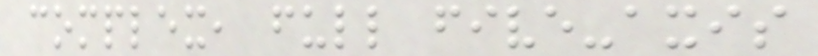complex, full five-axis
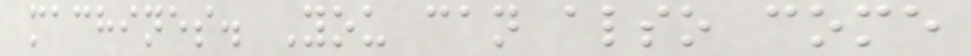machines. You can also come
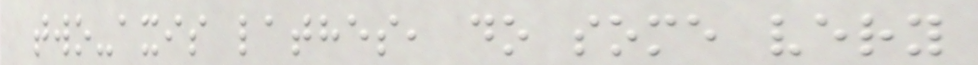two-axis lathes, do some very
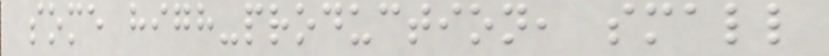some high-production, small
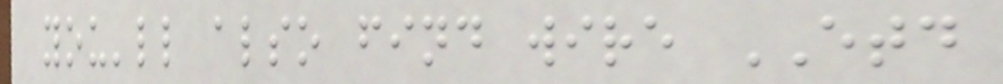you'll also find wire ETD
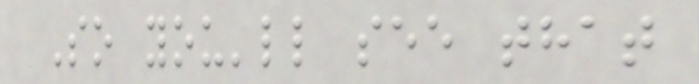So you'll see that
